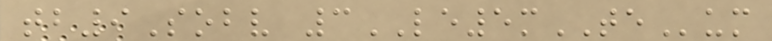tb9Sobv 3LE5mTEum
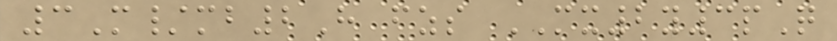3M/mb2H fzs MX2y3pQ
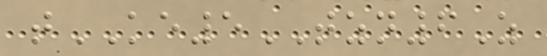tKE5TZN6Z
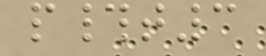p#t3
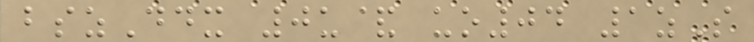bszDdx 0u& uo04 1zS
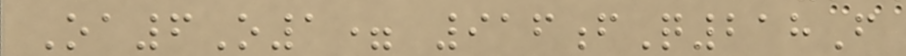Oa6O1= 916fQ218F
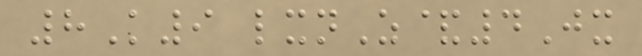8K9 lxnZ&4Jx
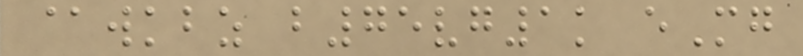@wkbz b75vg1k eMg
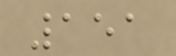151
